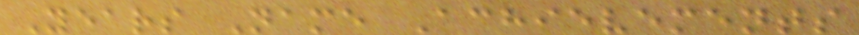Years Name Achievements
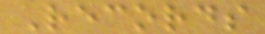Records
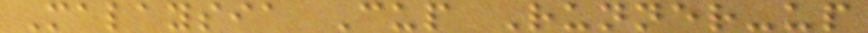Malaysia Cup Runner-up
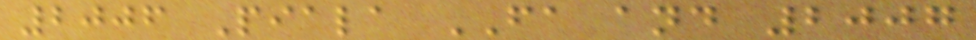2006 Piala FA and 2007
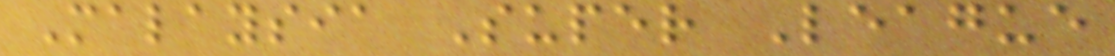Malaysia Super League
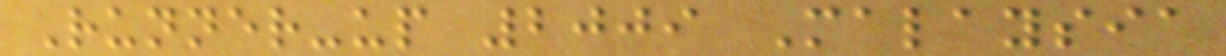Runner-up 2009 Malaysia
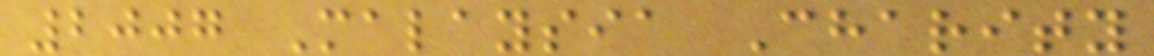2007 Malaysia Charity
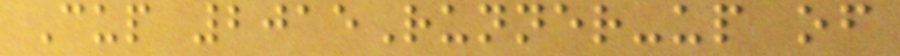Cup 2015Runner-up of
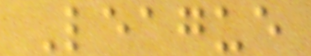League
